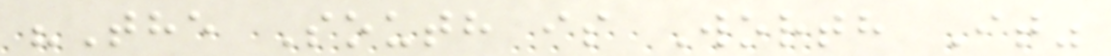"The South is Worth It"
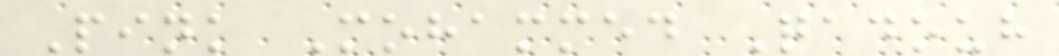Pink Mohammed Qadouh
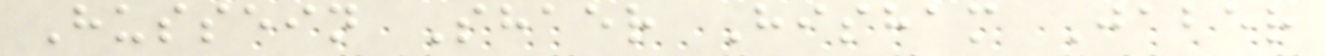Hussein Shaer Hisham Jaber
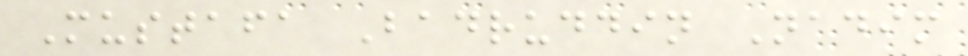Mustafa Badruddin Nadim
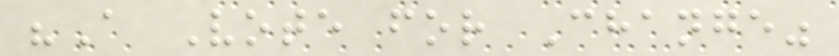"A Vote for Change"
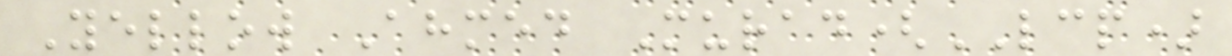Yellow Ahmed Murad(LCP)
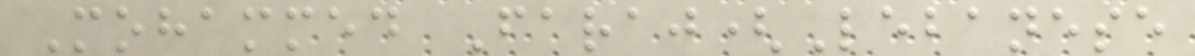Mohammed Faraj(Lebanese
